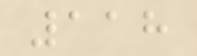118
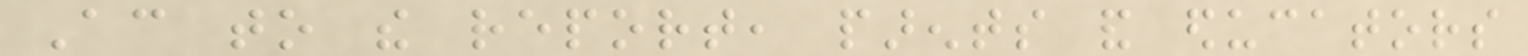According to the report, parents and educators
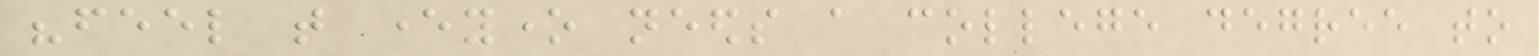"feel that everyone needs a college degree to
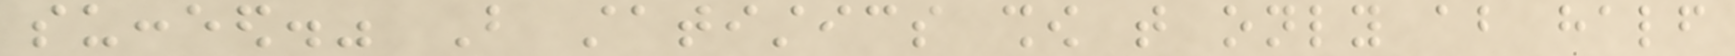succeed." But statistics show that only about half
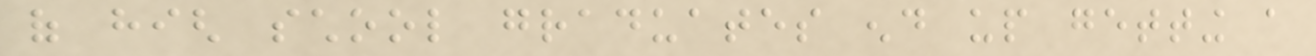of high school graduates end up getting a
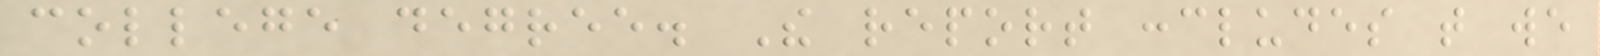college degree. The report concludes that we
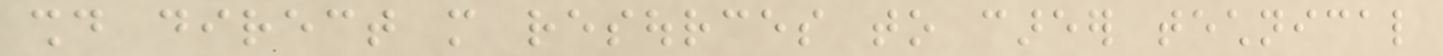should direct more resources to career technical
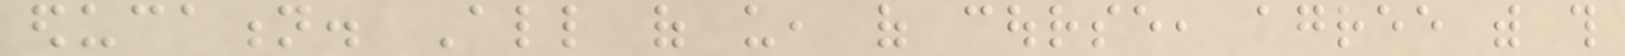education. All of us, of course, agree with this
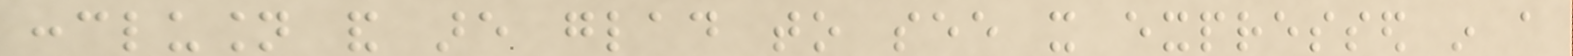conclusion and are glad to see it expressed in a
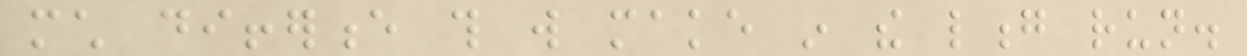much difference this will make in the long run.
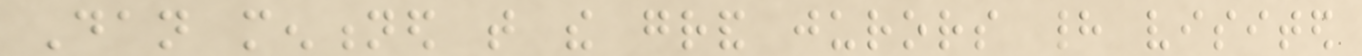Dan mentioned that the grand jurors had visited
